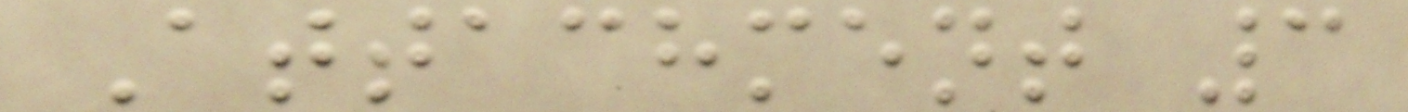Attachment 3
